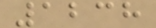1238
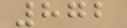872
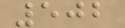502
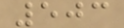503
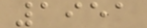1951
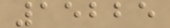15225
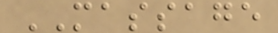MASSAGE
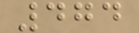474
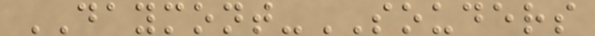DAYMONT-SOUDERS
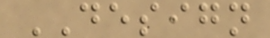DESIGN
